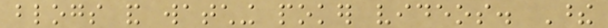blogs and watching poker videos. These
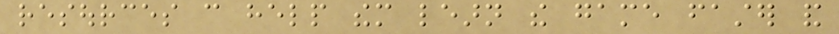resources can help them learn the game faster and
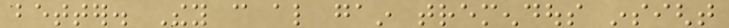better. They can also gain tremendous insight
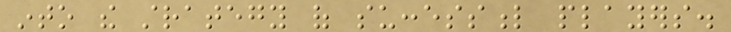into the strategy of successful players.
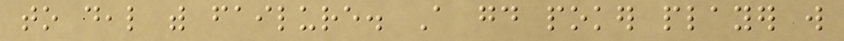to deal with failure. A good poker player will
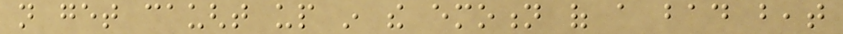not get caught up in the emotion of a bad beat
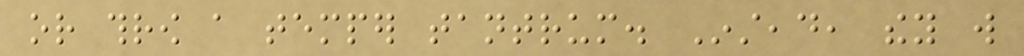or throw a temper tantrum. Instead, they will
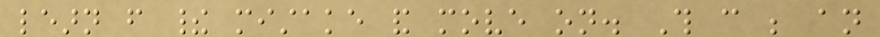learn from their mistake and move on. This can be an
